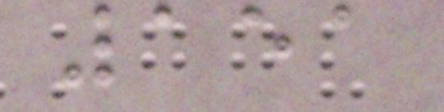151
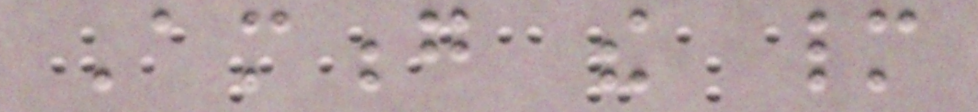Among the many
